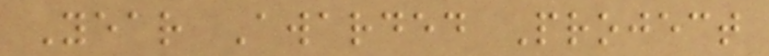Year Awarded Project
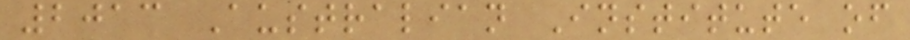2013 Australian Institute of
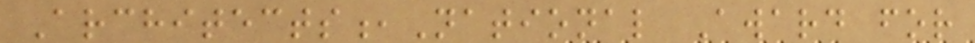Architects,National Award for
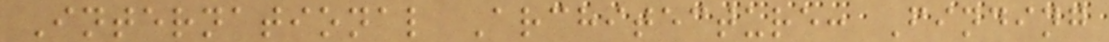International Architecture: Finding
